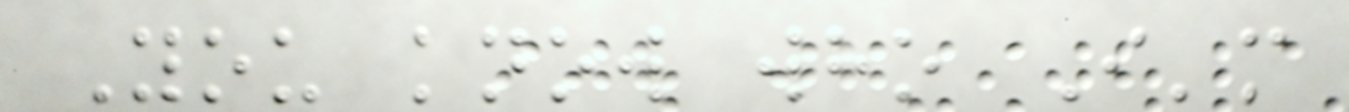You know who I'm
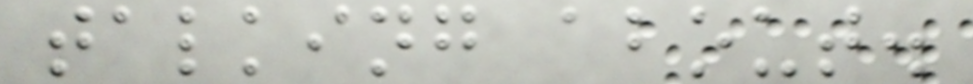talking about.
